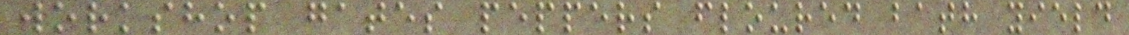workshop gates peppers floured bath yield
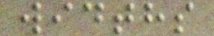widths
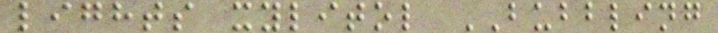lights xylitol BUBBLING
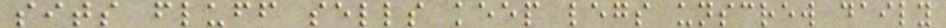sits fluff sells keep legs unscrew daily
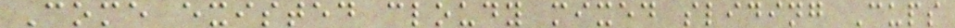Come existed cloudy mixed sliding Cups
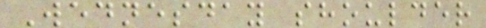Wednesday shoulder
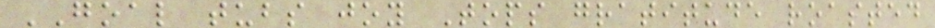GOAL tubs joy Tops gratitude roasted
